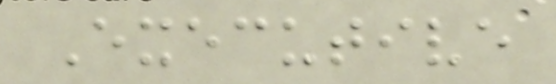Executive
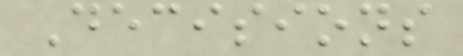Decisions
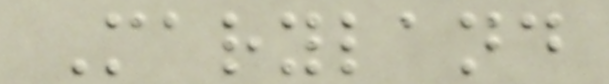Maryland
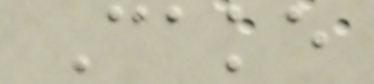Cake
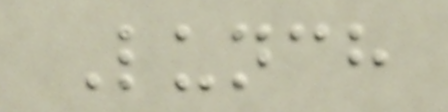Lunch
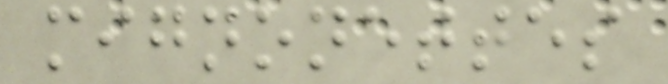mignonettes
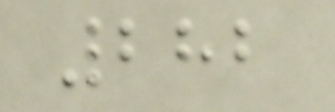282
